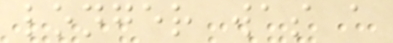longer was a
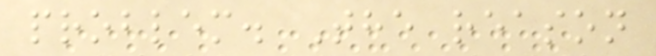problem. The reason
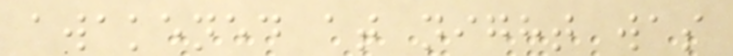awakened at night was
